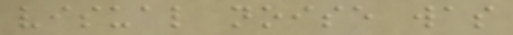visual noise was
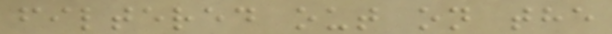filtered out on the
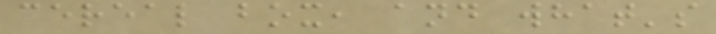cereal box, and what's
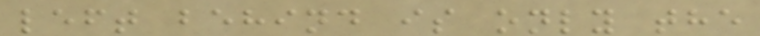left behind is only the
